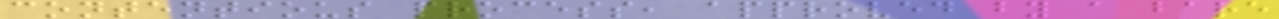contentious process, approved by a bare
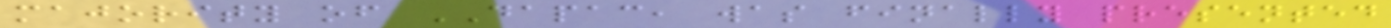majority of DAPAC, was finally presented
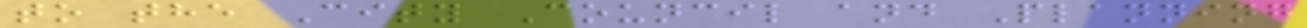to the City Council and Planning
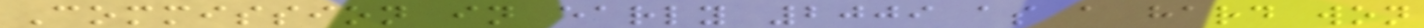Commission in early 2009 as a hard won
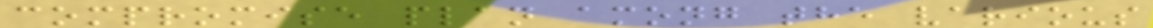compromise plan among the various
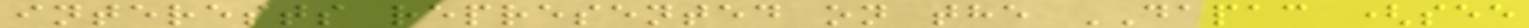interests represented on the DAPAC (see
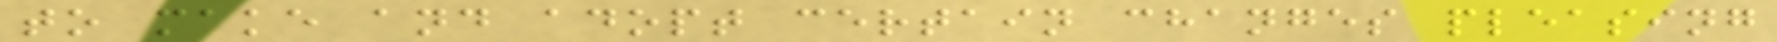to make and adopt certain changes pleasing
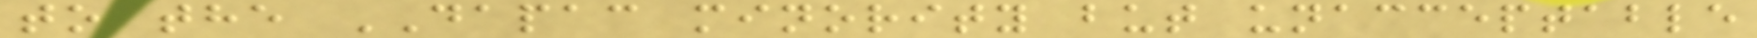to the DAPAC minority but unacceptable
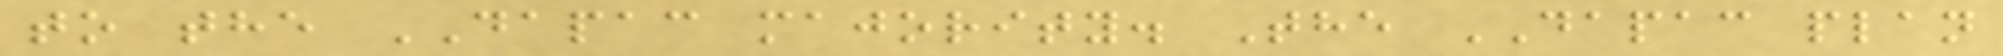to the DAPAC majority. The DAPAC plan
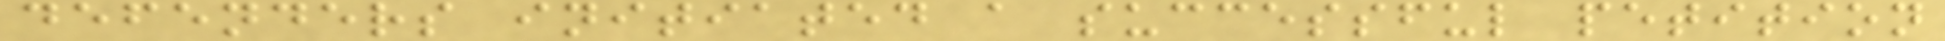defenders initiated a successful petition
